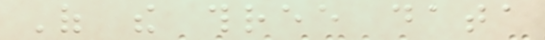Of the three data
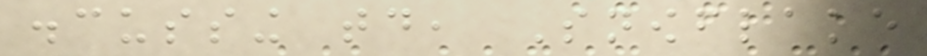discussing today, Snowflake
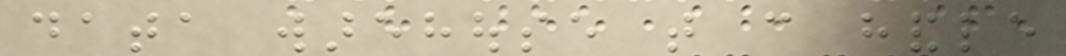data warehouse that can handle
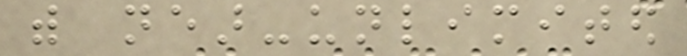with near-unlimited
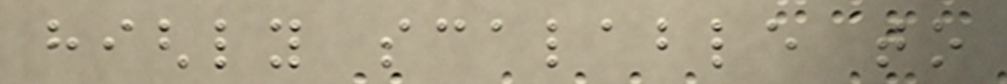highly scalable to
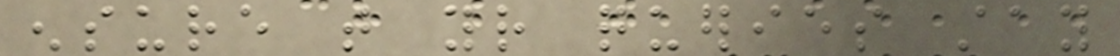ensure that your queries stay
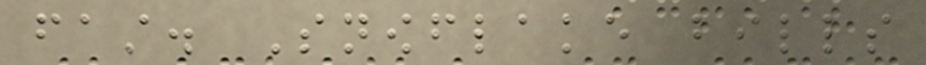fast. Snowflake bills
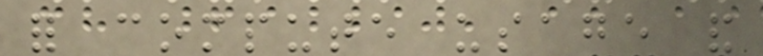for compute usage and
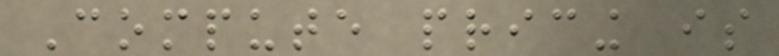Compute pricing is
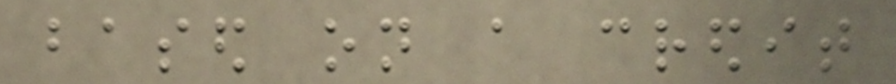based on a credit
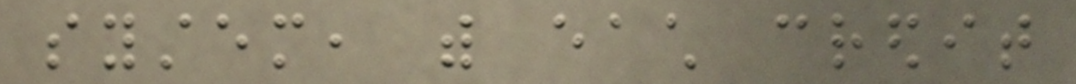system, with each credit
